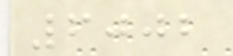6002
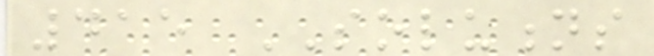415 SOLUTIONS
